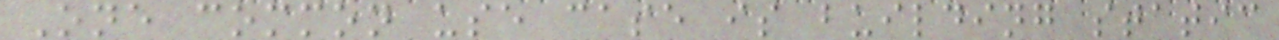One common use case is building static
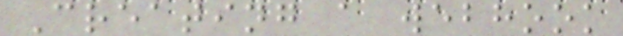Creating a webhook
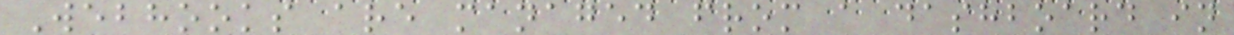Webhooks are managed from a dashboard in
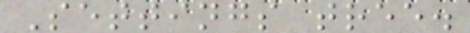Settings tree.
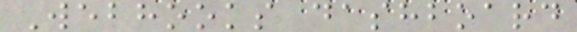Webhooks dashboard
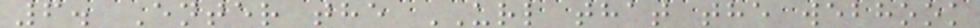6. Enter the URL that the webhook
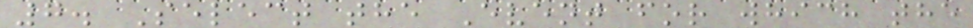7. Select the Event for which the
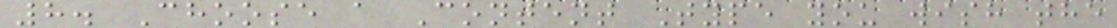8. Choose a Content Type you wish the
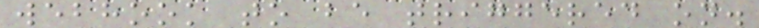webhook to be triggered on.
